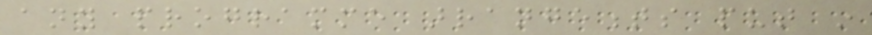any programme arrangements put in
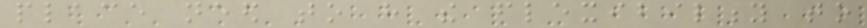place need to have the flexibility to
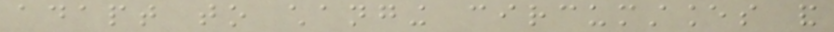adapt to changing circumstances and
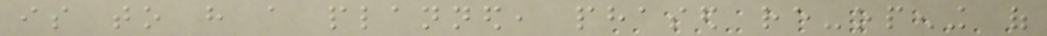is to have a planned, phased re-opening of
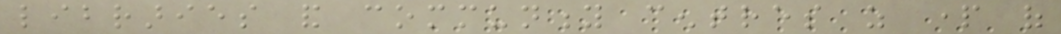libraries and community centres as part of
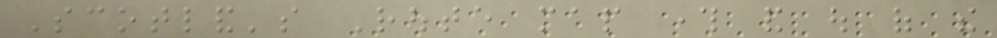Scotland's Route map through and out of the
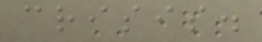crisis.
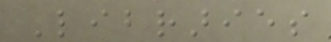Libraries
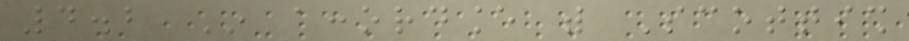4.2 In accordance with Scottish
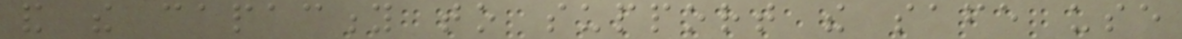and the capacity to support the safe use
